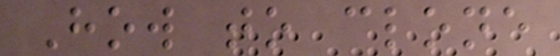How to clone
